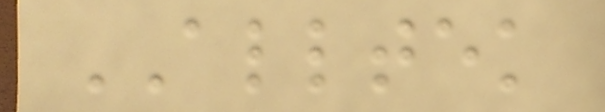ALLTEK
